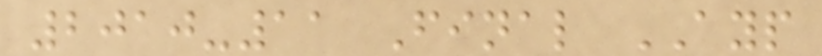2010-11 Final AYP
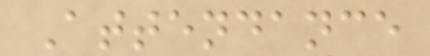Attendance
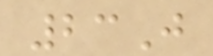23J
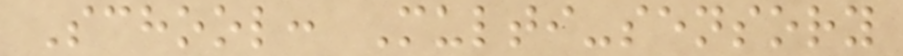School: Multi-sensory
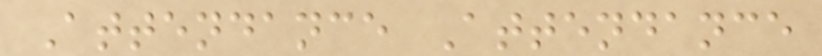Attendance Attendance
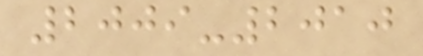2009-2010
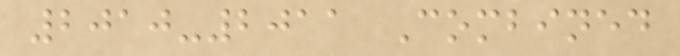2010-2011 Combined
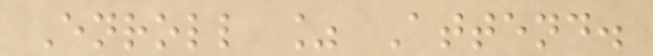Enroll % Attend.
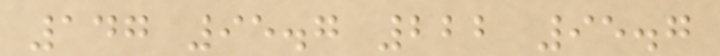147 95.7 222 95.7
